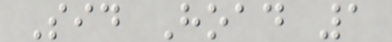Sid Hoad 1
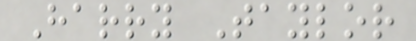Harry Taylor
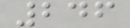246
